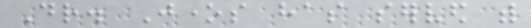Dr. Jones has served with
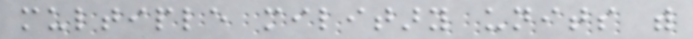multiple military units with
